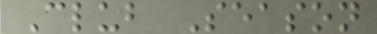Club Season
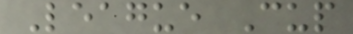League Cup
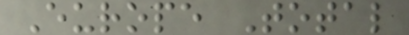Europe Total
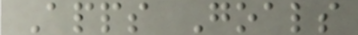Apps Goals
